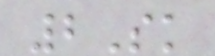2Sk
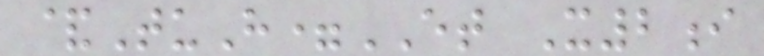&TuH=ET X2i
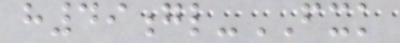h49gl-FXK
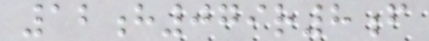12h079r8f
